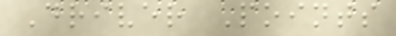Driver Points
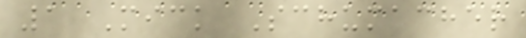1 Mick Schumacher
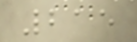215
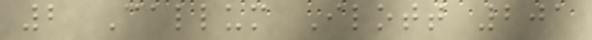2 Callum Ilott 201
